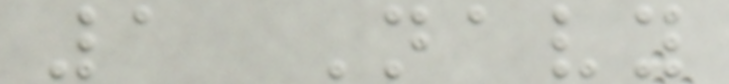1 Navy
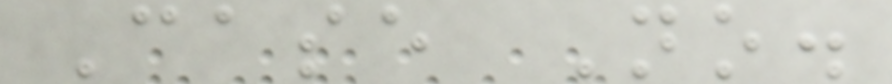Case No.
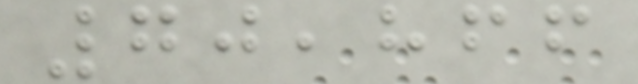70,866
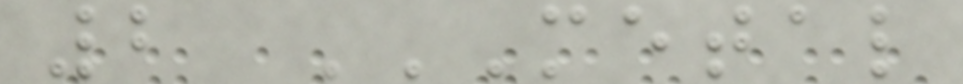2 METAL
